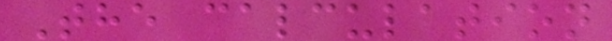The calculation
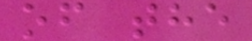of the
